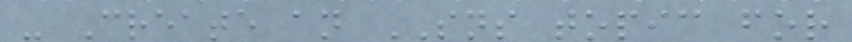- Create an SNS topic for
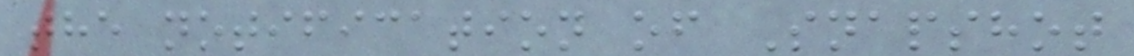the notification of Snapshot
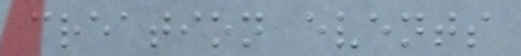creation events
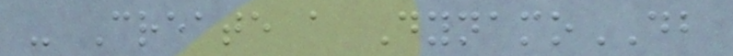- Create a DynamoDB
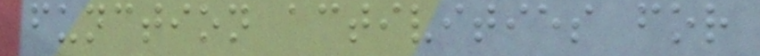function activities for
